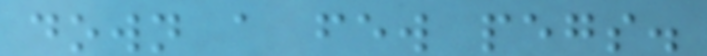down a few pegs.
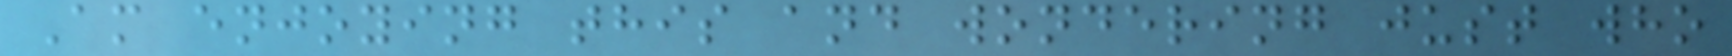Am enjoying this and wondering just who
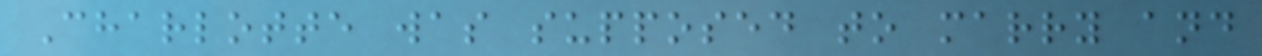Charlotte was supposed to marry and
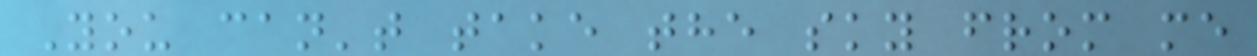You can't take the sky from me
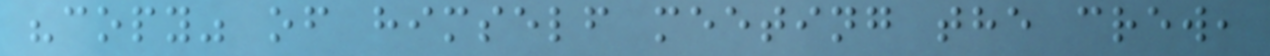"copy" of himself meeting the crew,
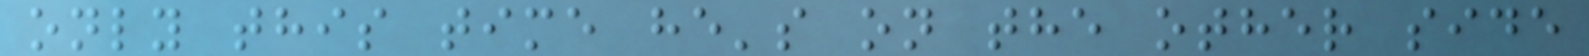only this time he's on the other side
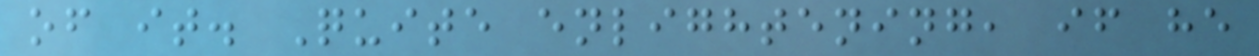of it. Quite enlightening, if he
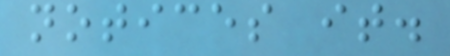notices it.
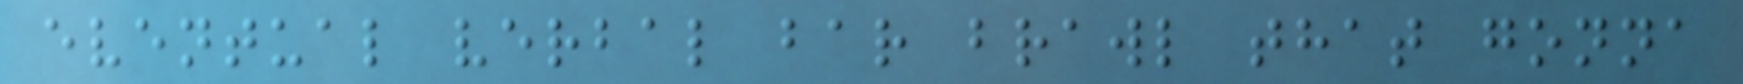eventual verbal bar brawl that gonna
